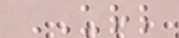URL
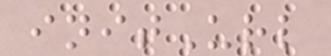initUrl
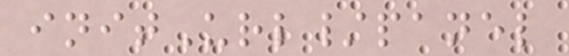initUrl/panel
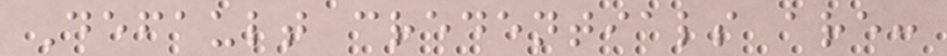Default credentials are:
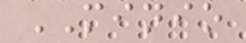MINIO
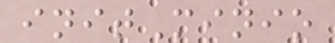initMinio
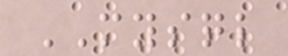MYSQL
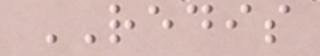REDIS
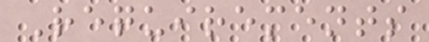Requirements
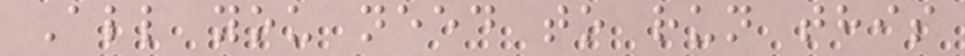All you need to run this
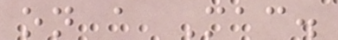on a Mac.
